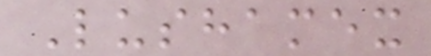Lushamex
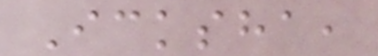Icksha,
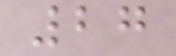27
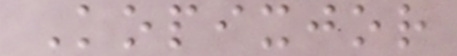Kopixjor
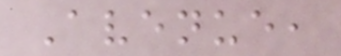Avenue,
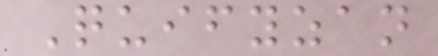Quifyzan
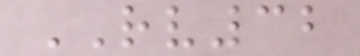RV32
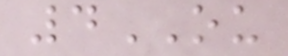4OU
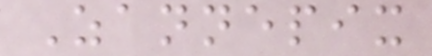Zannepix
